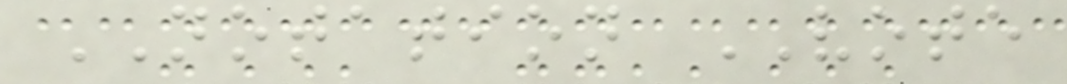NOTATION VOTE
